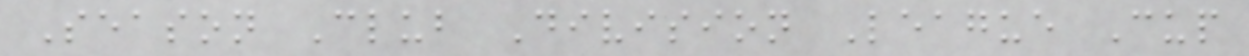Season Club Division League Cup
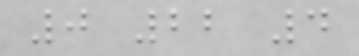0 22 4
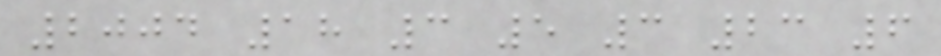2004 18 3 5 3 23 6
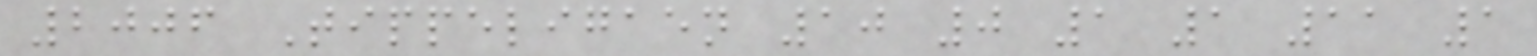2006 Tippeligaen 10 0 1 1 11 1
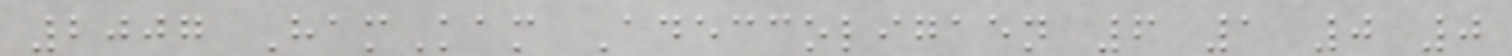2007 HamKam Adeccoligaen 6 1 0 0
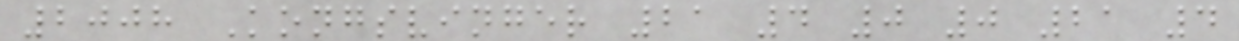2008 Kongsvinger 21 4 0 0 21 4
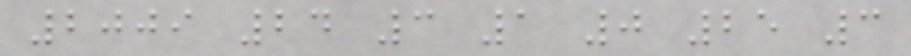2009 24 3 1 0 25 3
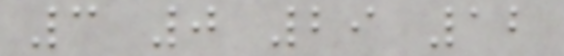3 0 29 12
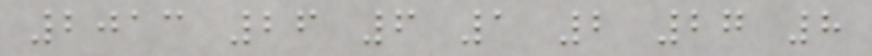2013 26 6 1 2 27 8
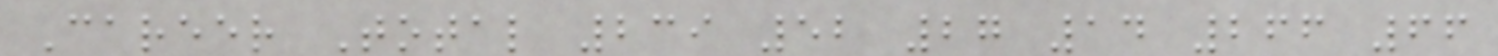Career Total 239 52 27 14 266 66
